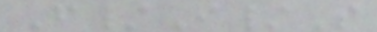F/I/S
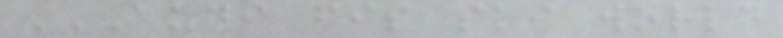AUDI FIS SKI WORLD
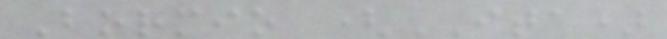Bormio (ITA)
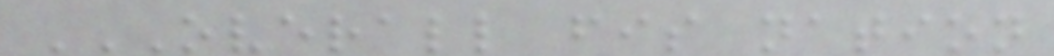OVERALL FIS NATION
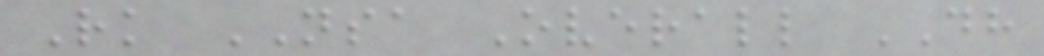Rk NSA Overall DH
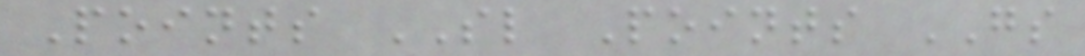Points SL Points GS
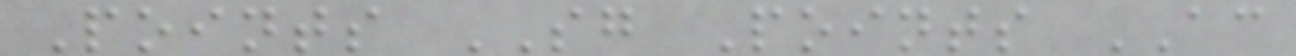Points SG Points AC
